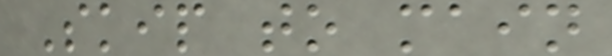Skip to main
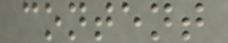content
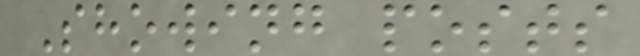Showing posts
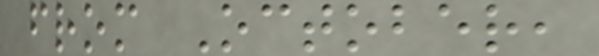from October,
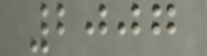2007
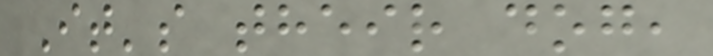It's their dog,
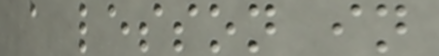a lesson in
